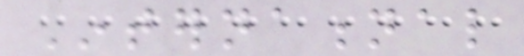International
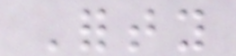Forty
